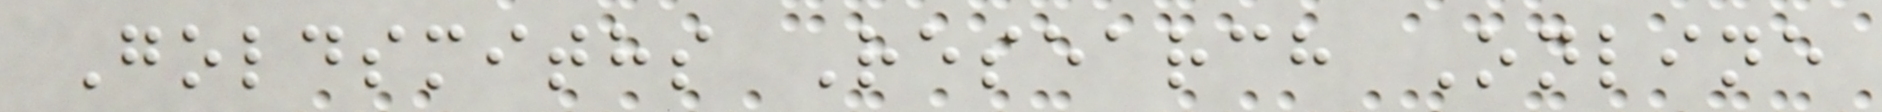Goldsmiths Research Online
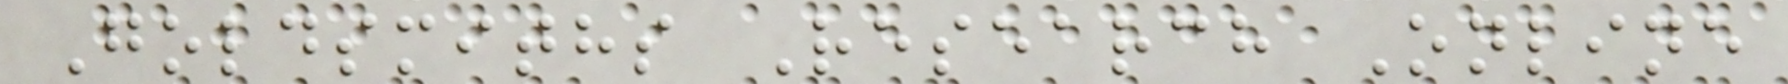Goldsmiths Research Online
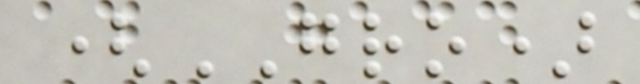(GRO)
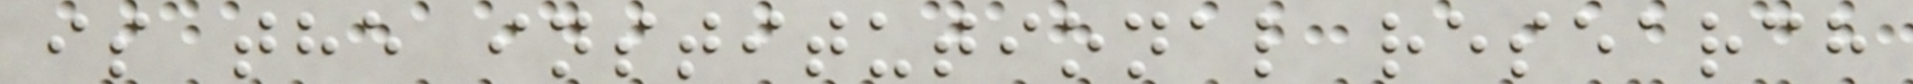is the institutional research
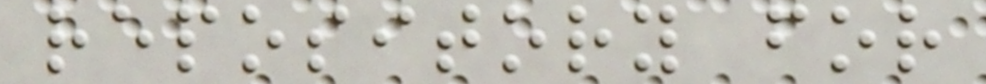repository for
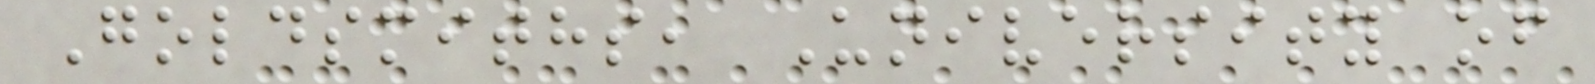Goldsmiths, University of
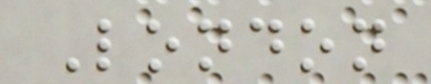London
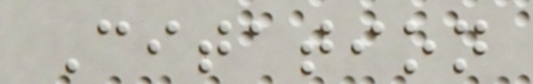Citation
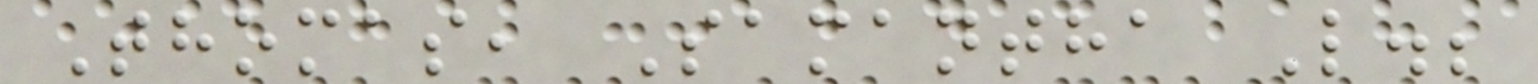Thomas, Samantha L.;
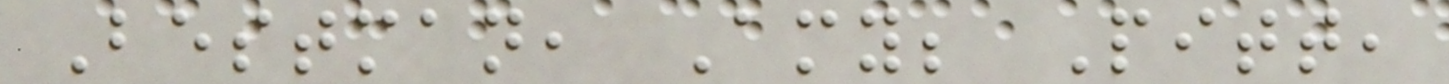Bestman, Amy; Pitt,
